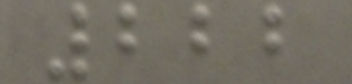222
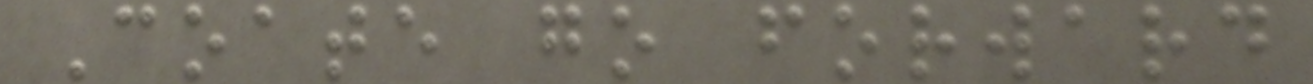Coate go forward
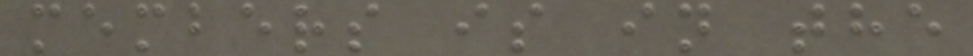members is in the
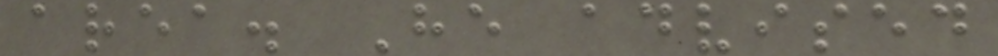area. He advised
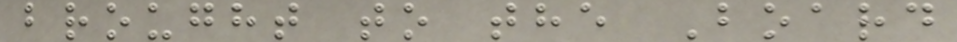brought to the Board
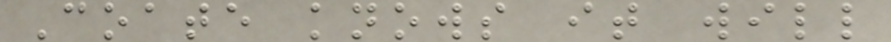Coate knows it will
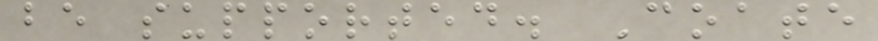be supported. Coate
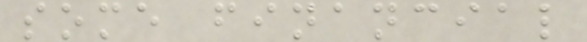some financial
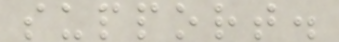support.
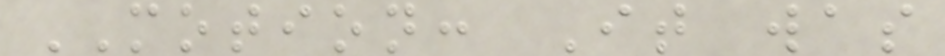MOTION: It was
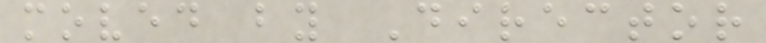moved by Director
